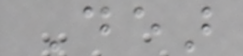Dear
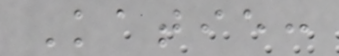Katie:
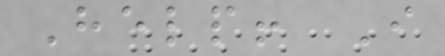Help! I
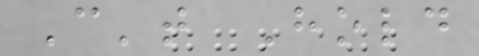Can't Hold
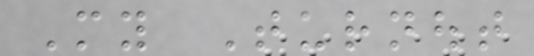My Turnout
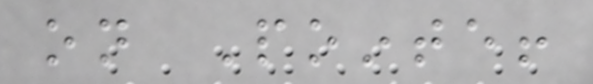on Pointe!
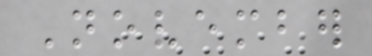November
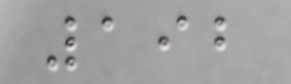192
